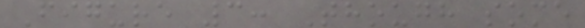Figure 3: Though some
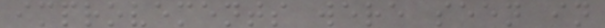improvements were seen in
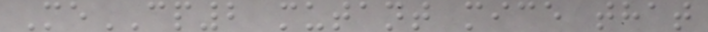MeCP2 mutant mice that
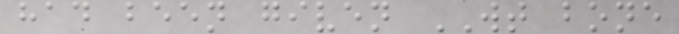had been given WT bone
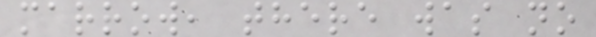marrow, there was no
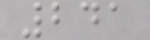241
